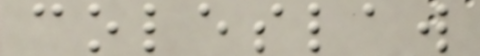coleslaw
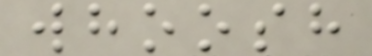whoosh
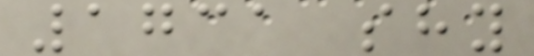1731 shy
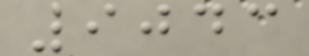9043
